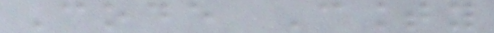Code County
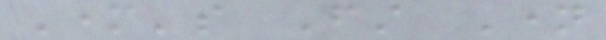Mother's First Name
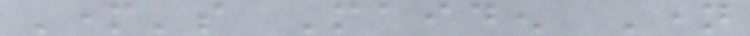Mother's Maiden Name
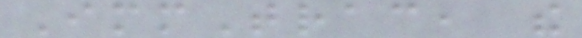ImmTrac, the
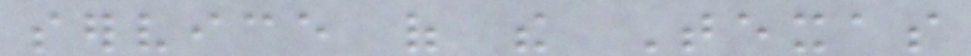service of the Texas
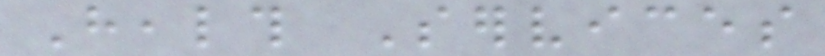Health Services
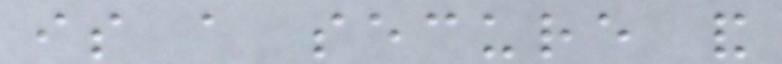is a secure and
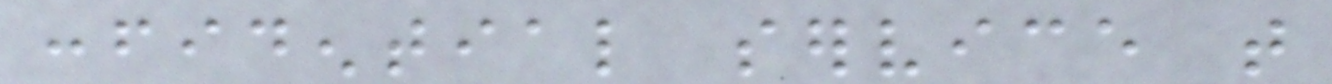confidential service that
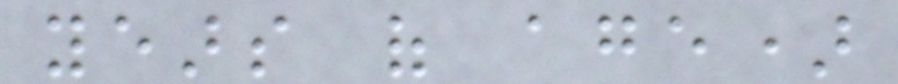years of age)
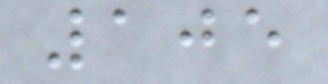105
